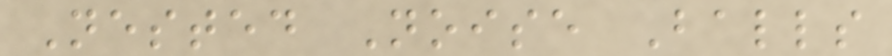Nested Noise Balls
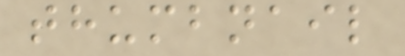thumbnail
